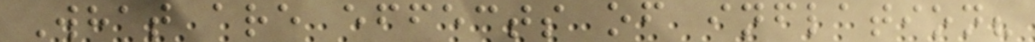What are effects of inflation?
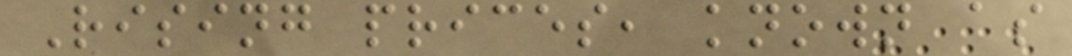Rising prices, known as
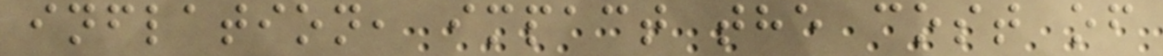inflation, impact the cost of
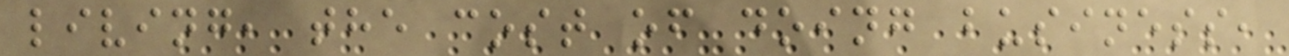living, the cost of doing business,
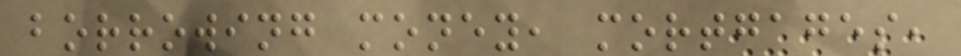borrowing money, mortgages,
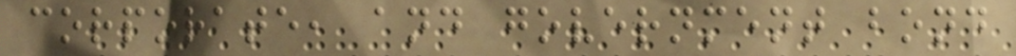corporate, and government bond
